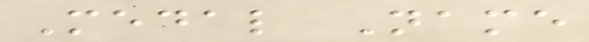Medal Name
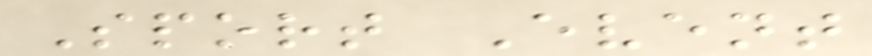Sport Event
